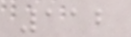112
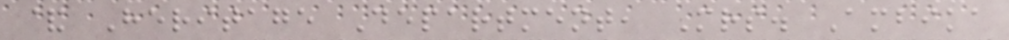& Heritage Department, Mrs. Ambika
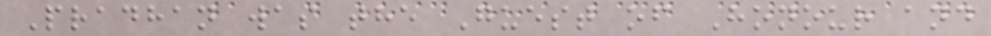Pradhan was the Guest of Honour and
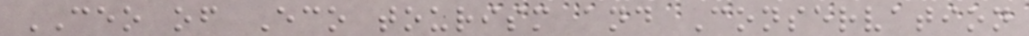CEO of Eco tourism and Conservation
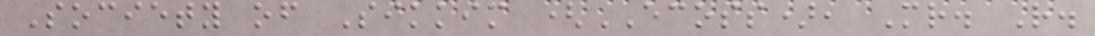Society of Sikkim (ECOSS), Mr. R.
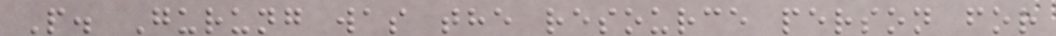P. Gurung was the resource person for
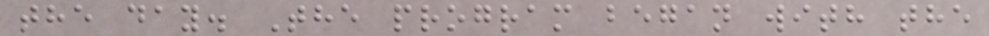the day. The program began with the
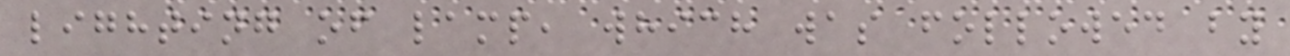lighting of lamp, which was followed by
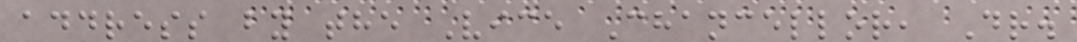address by the Vice Chancellor, Dr.
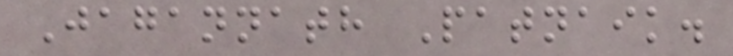Jagannath Patnaik.
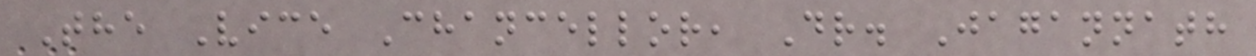The Vice Chancellor, Dr. Jagannath
